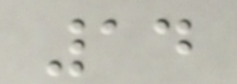14
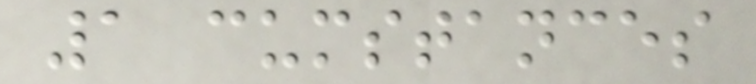1 cumstances
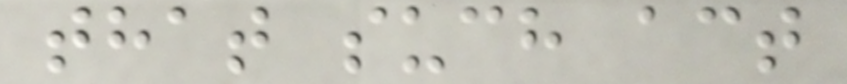that such act
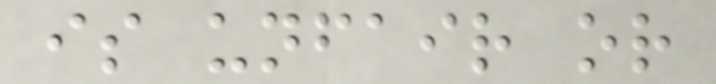is unfair or
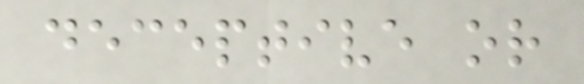deceptive or
